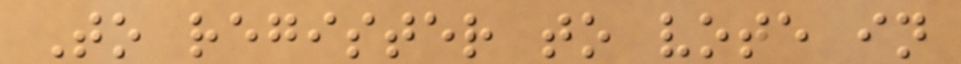To register to vote in
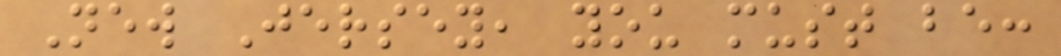New Jersey, you must be:
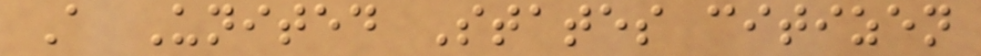A United States citizen
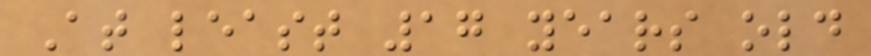At least 17 years old
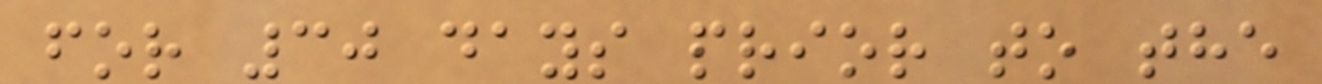for 30 days prior to the
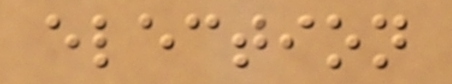election
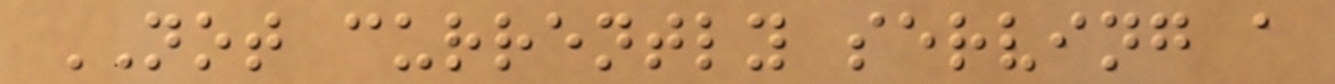NOT currently serving a
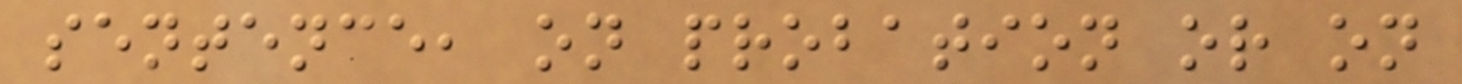sentence, on probation or on
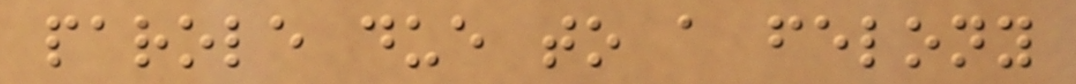parole due to a felony
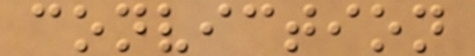conviction
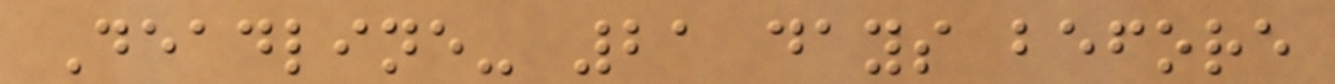Deadline- 21 days before
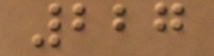227
